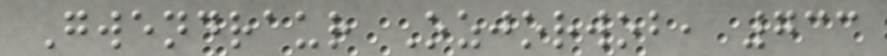Gwendraur Ozjorwob, 733
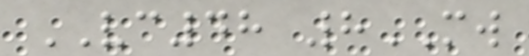VC48 8MW
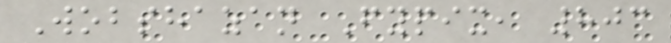Wobshazan Fypix, 803
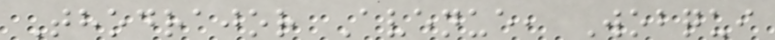Thodrajor Avenue, Wobqui
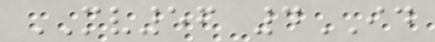MV56 4ID
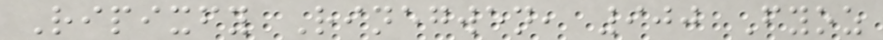Ripixfy Rinegwen, 900 Fyoz
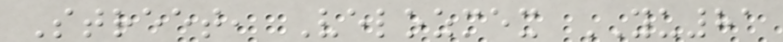Street, Velozmex YU81
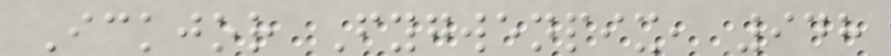Ickjor Fygwenpix, 948
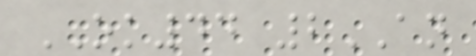OK44 2AN
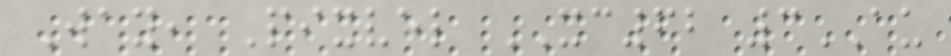Way, Pixvel XC62 3AU
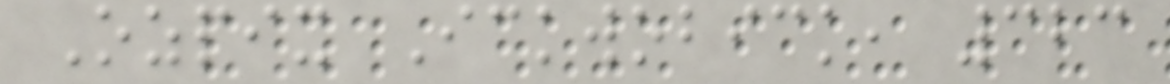Ozpix Ickwobick, 323
